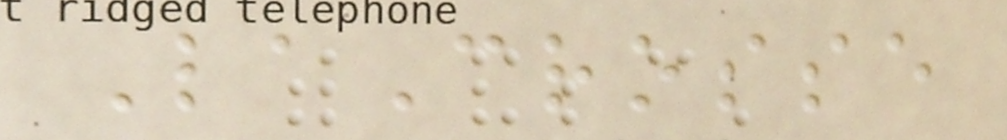LaCrosse
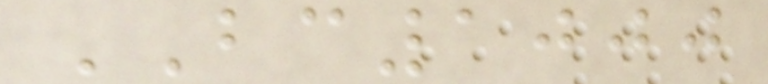BC1000
